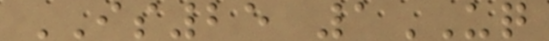IS25 1UQ
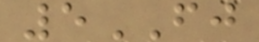5FJ
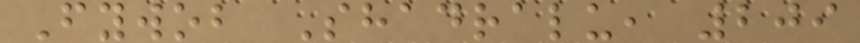Fywob Shadralu, 209
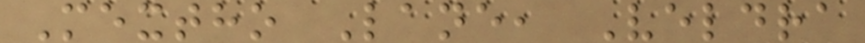Mextho Lane, Veldra
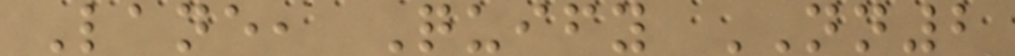Lane, Quify NN2
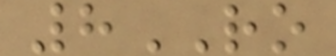8RO
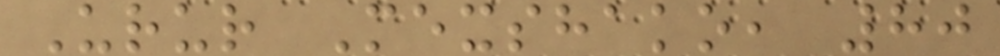Urur Mexshako, 80
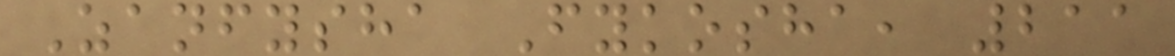Zanfysha Fykosha, 211
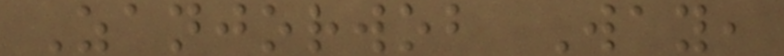Zanjorwob Way,
